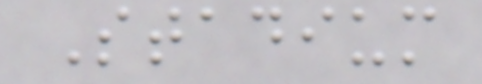Stadium
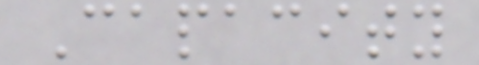Capacity
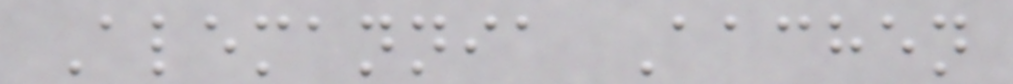Alemannia Aachen
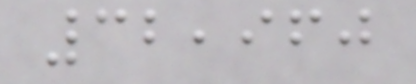32,960
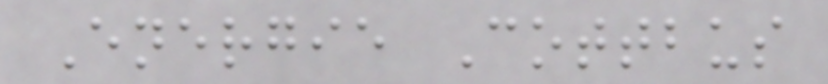Energie Cottbus
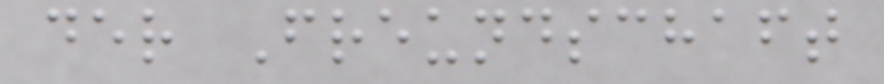der Freundschaft
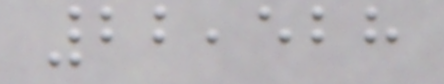22,528
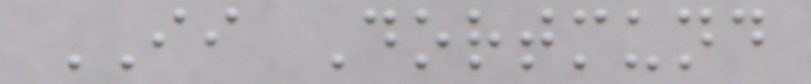II Dortmund
